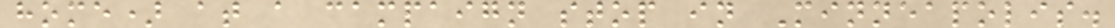home) at a campaign stop in Minneapolis.
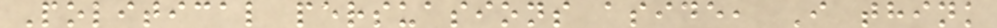Political persuasions aside, I think
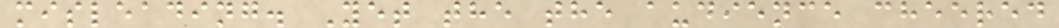misleading. Yet the the audience cheered
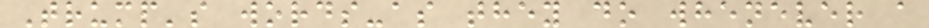Trump's words-as they do whenever a
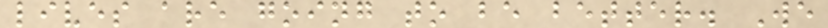lives are going to be better. We
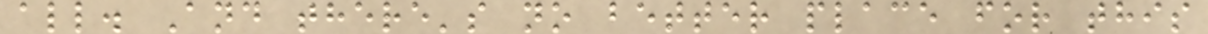all. And there's no better place for this
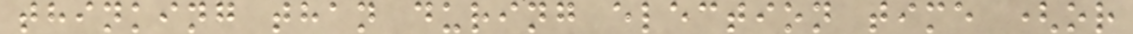thinking than during election time (or
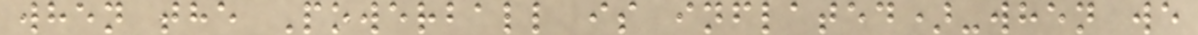when the Powerball is inflated)-when we
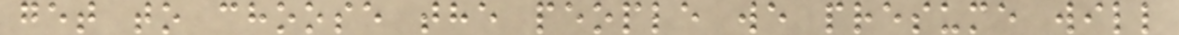get to choose the people we presume will
